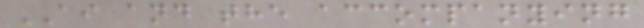AI and the accompanying
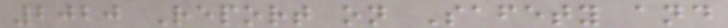2020 Report on Safety and
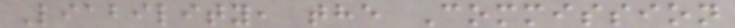Liability, the Commission
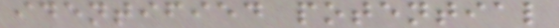identified potential
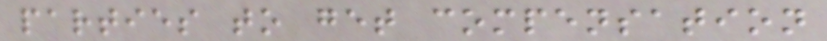parties to get compensation
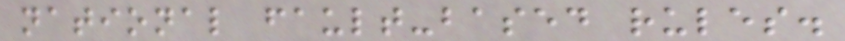national fault-based rules.
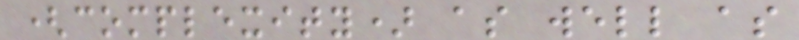(complexity) as well as
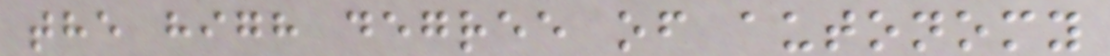the high degree of autonomy
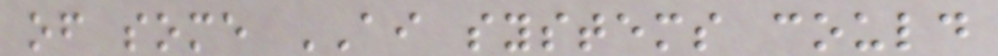of some AI systems could
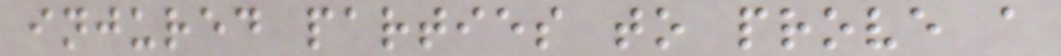injured parties to prove a
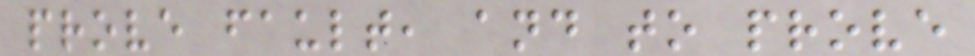prove fault, and to prove
